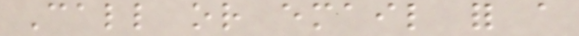Call or email for a
